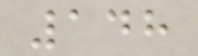148
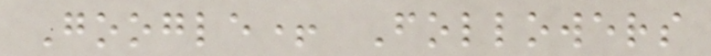Google+ Followers
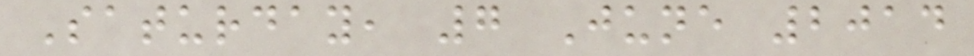Saturday, 7 June 2014
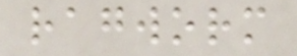ragworm
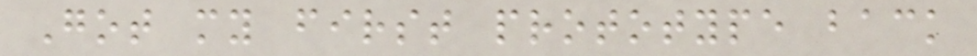Got my first prototype back
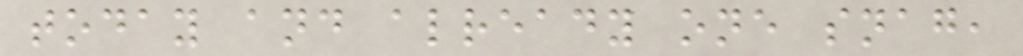today and already one snag,
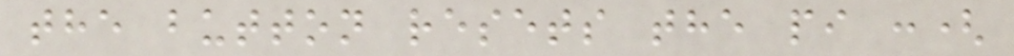the button resets the pi :(
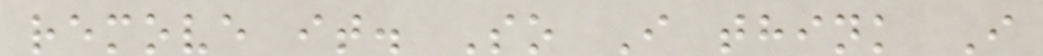remove it. So I think I
